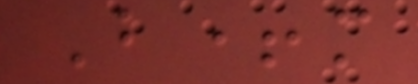B+m
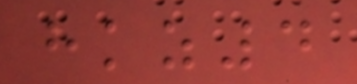hkz4
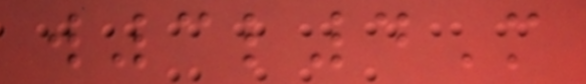w3l4M
